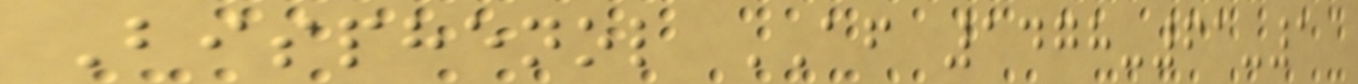Bisphenol AF 1478-61-1
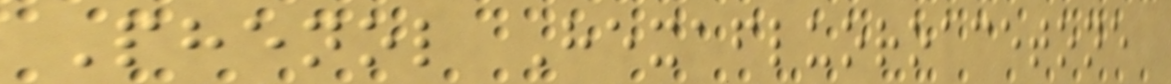Phenol Hexafluoroacetone
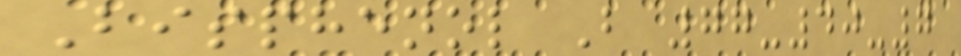Bisphenol B 77-40-7
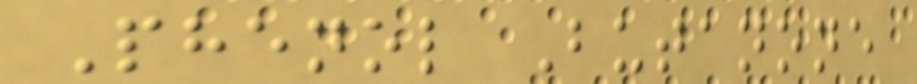Phenol Butanone
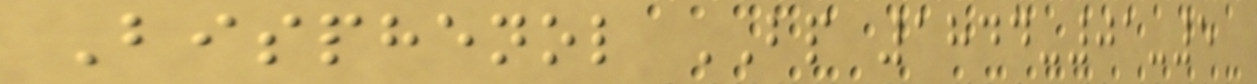Bisphenol BP 1844-01-5
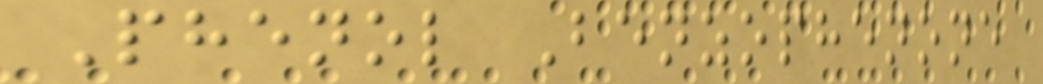Phenol Benzophenone
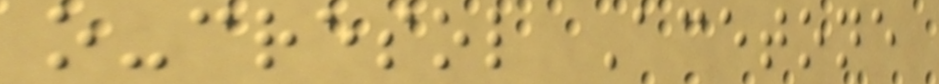o-cresol Acetone
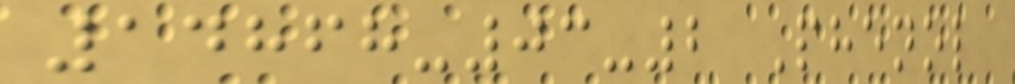14868-03-2 Phenol
